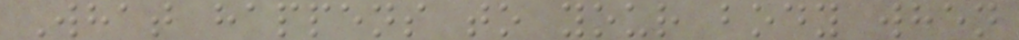What happens to your body when
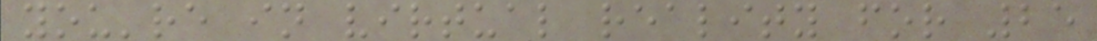you're in virtual reality for 25
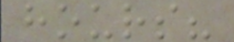hours?
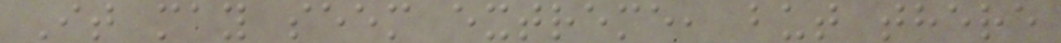It may seem extreme, but there
